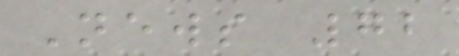News 72
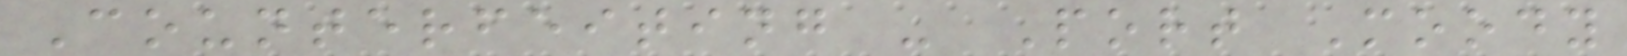Counterfeiting - Port Moody
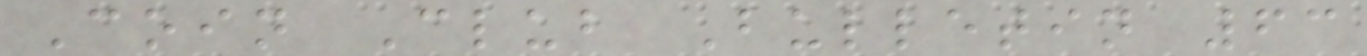Coin Club Bulletin 63
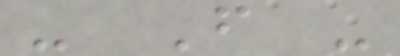- F -
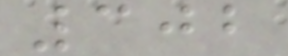302
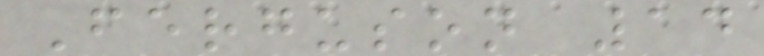Ferguson 14
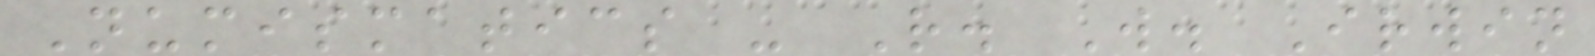Numismatics - R. W. Irwin
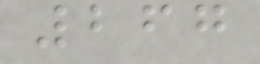267
